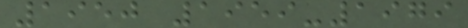1950 1959-1979
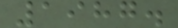1987.
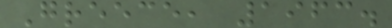Greece, 1963.
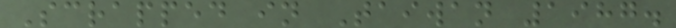Scrapped in Taiwan 1987.
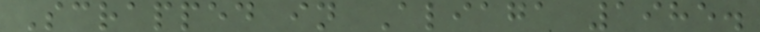Scrapped in Aliaga 1985.
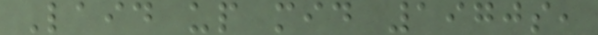Laid up mid 1970s,
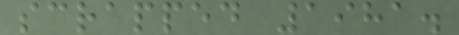scrapped 1981.
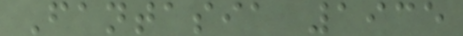Fantasia 1935
